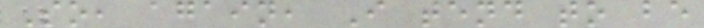So, again, I tend to be
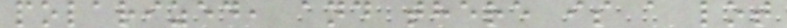polarized, and there is a lot
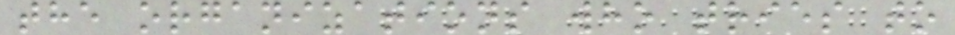the organizations who tries to
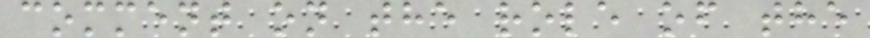comment on the role of the
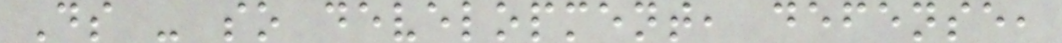Ds - so development, defense,
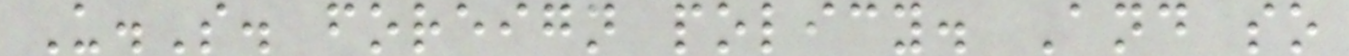U.S. foreign policy. And so
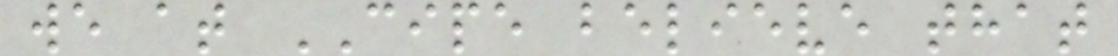we at CIPE believe that
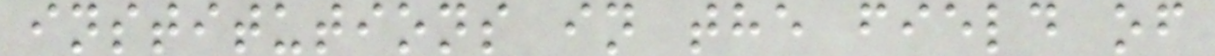institutions in the field of
